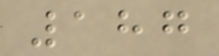187
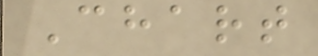Chart
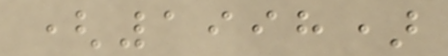(1998)
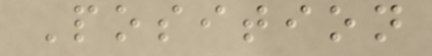Position
